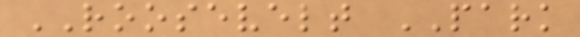ROOSEVELT PARK
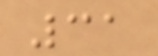31
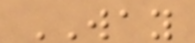WAY
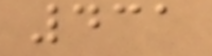431
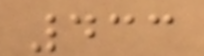433
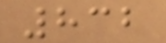832
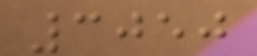3050
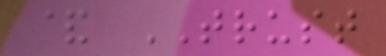& TRUST
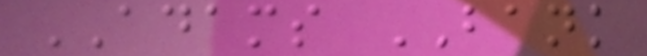ADAMS BANK
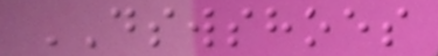DSWSHOES
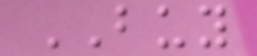BUY
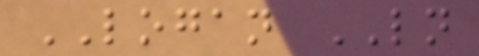LOGAN LN
